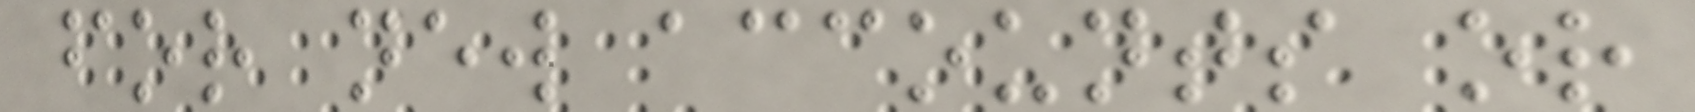for new accounts or
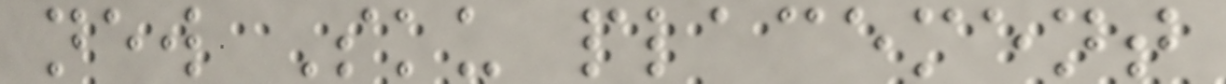new Sku placement
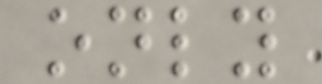only
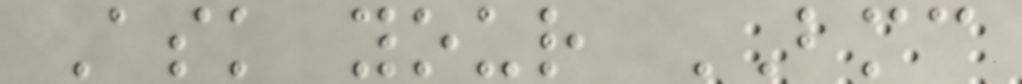Ask your BMC
